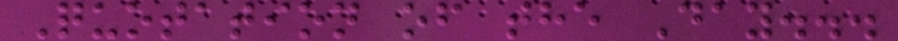Quotation of the Day...
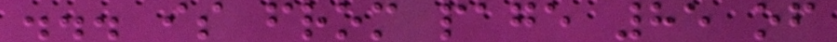... is from page 85 of
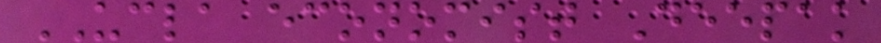UCLA economist Deepak
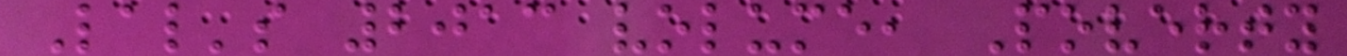Lal's 2013 volume, Poverty
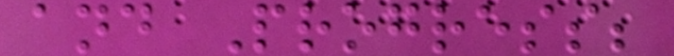and Progress;
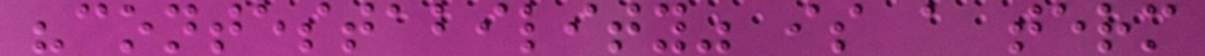"contestability" is a term
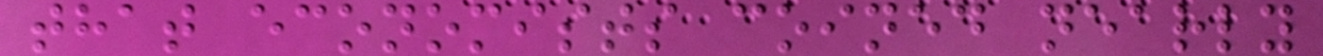that economists coined nearly
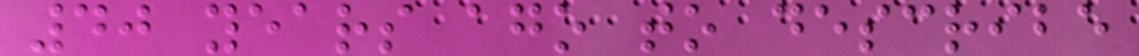40 years ago to describe
